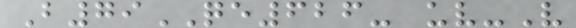B79QE626- uv-V
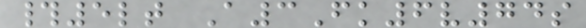#5lt A3Fk6v74s
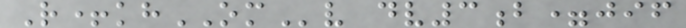R+khOMv dv3b=jif
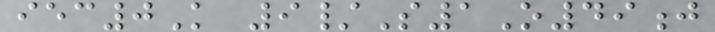iec0K 9/S1O49j
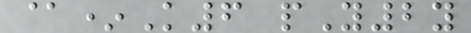@*K6 pY2y
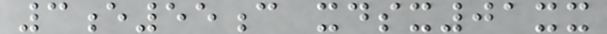3e55c xdsx01xx
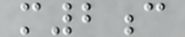m2c
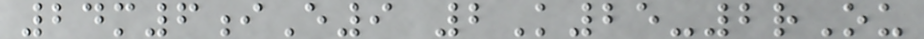24m6iE9 2K25-2rOu
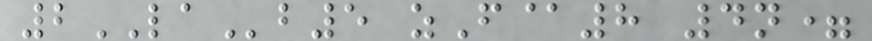2LAb5 zF@8 4n=
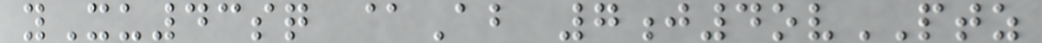yXu43sq @Ab 7j4ovPTZ
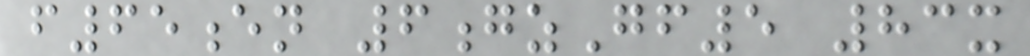f65en 6gzGf5 83x
